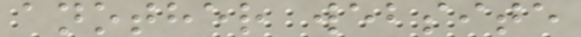another website
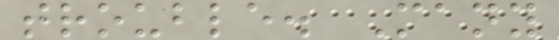trouble. Many
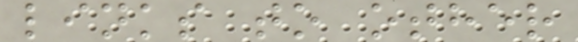links to other
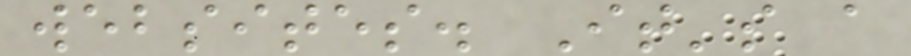websites. It's a
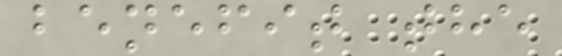benefit the
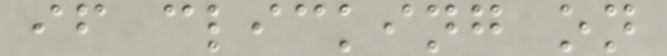if clicking on
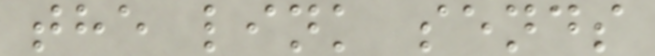the link sends
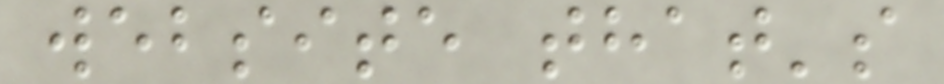website that's
